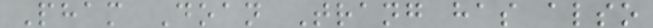Pham Doan Trang has also
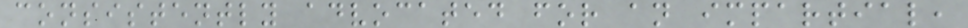consistently advocated for an impartial,
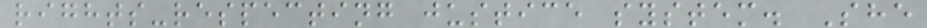rights-respecting justice system. She
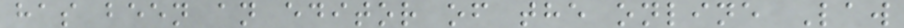has been an editor of the online Law
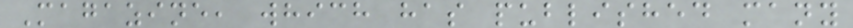Magazine, which has published many
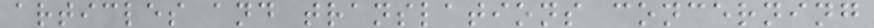articles and translations concerning
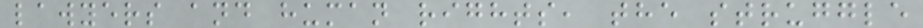lawyers and human rights, the struggle
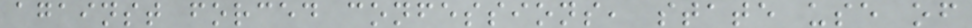against forced confessions, state use of
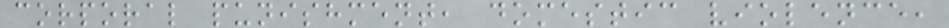corporal punishment, domestic violence,
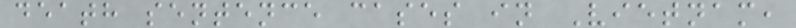death sentence cases in Vietnam,
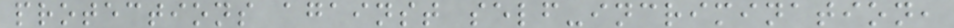protections against self-incrimination,
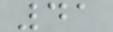41
